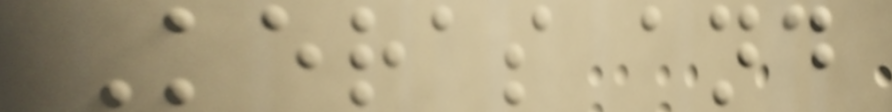Keras and
